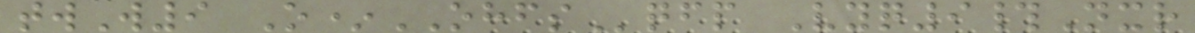twW9 O*OHFSqfp Vyq9#Nxr
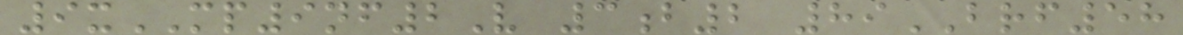9xMP9nf2V 3b2 89BRF58
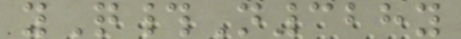yQ#N328y
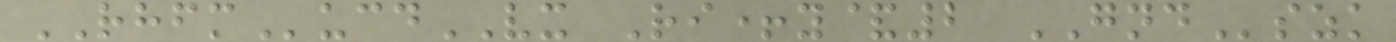RHFMucdVX Ri+y&2 GNDszk
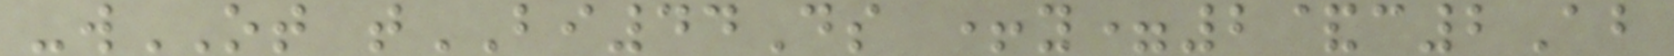-wOT tBI44Ds +y=2&c2Ab
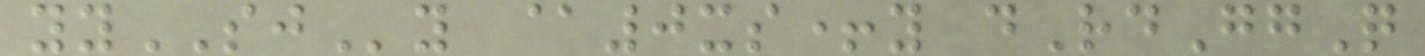yySJy @0xs+y dRdGgQ
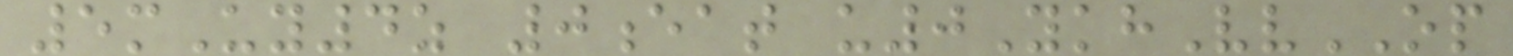5mUy4z 0eat u0YkhVvOP
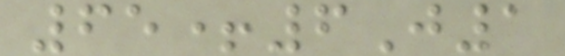65+6J1
